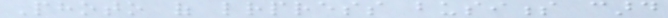Photo of letterpress business card
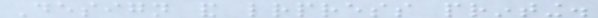Design and letterpress printing.
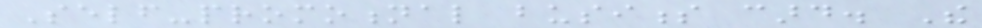Self-promotional business card. The
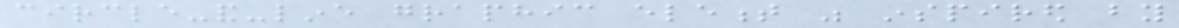circle-and-line graphic element was inspired by
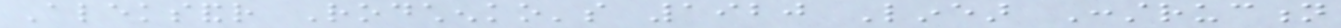Aleksandr Rodchenko's 1920 Linear Construction
